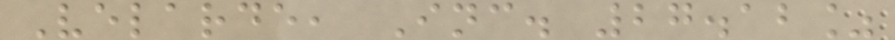Velarde, Inc. 27.12%
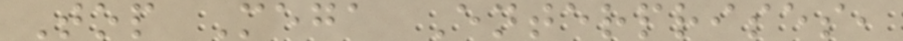Top Mega Enterprises,
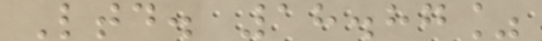Ltd. 18.87%
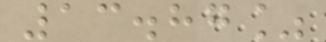13.87%
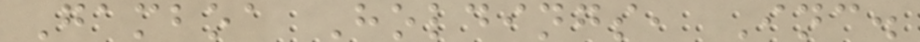Gamboa Holdings, Inc.
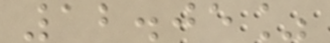12.05%
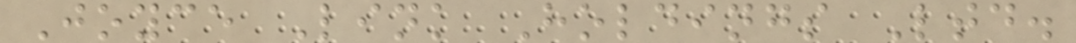Joyce Link Holdings Ltd.
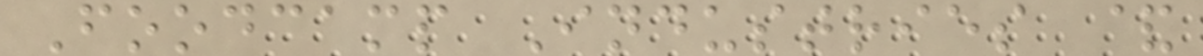Foodcamp Industries &
